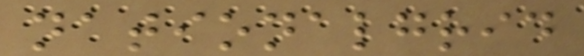nationalgrid
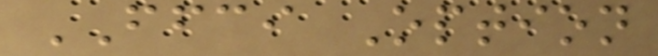FFCI Option
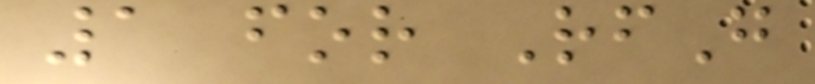1 for RfG
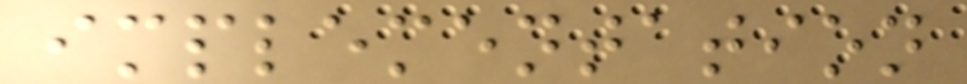implementation
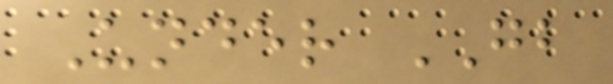Under GB
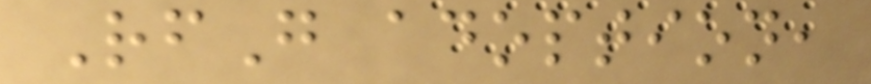RfG adoption,
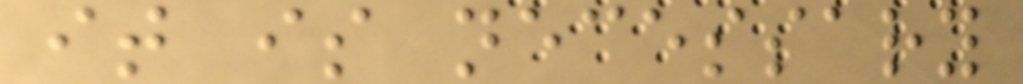it is necessary
